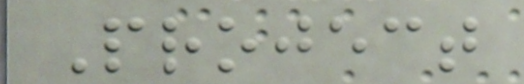Project
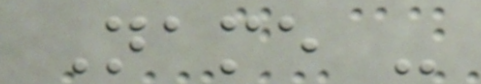Name -
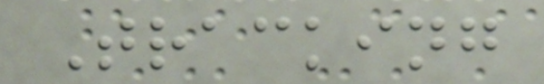Tracking
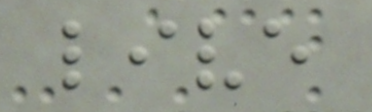live
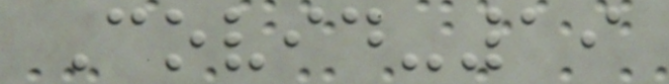Covid-19
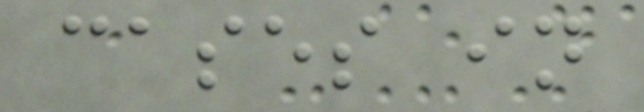cases in
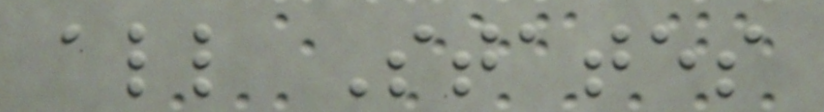all States
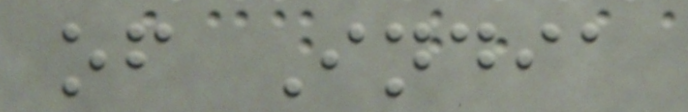of India
